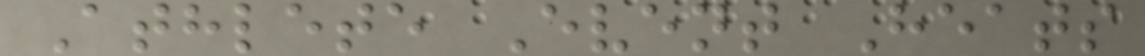Athlete Event Heats
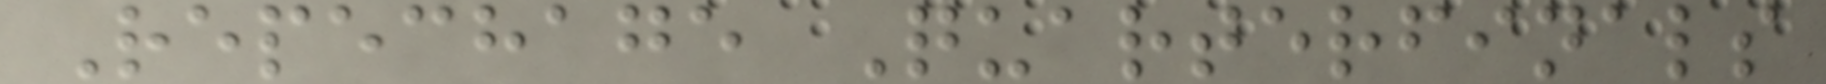Repechage Quarterfinals
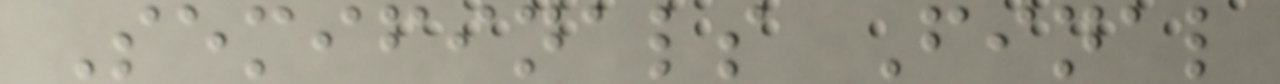Semifinals Final
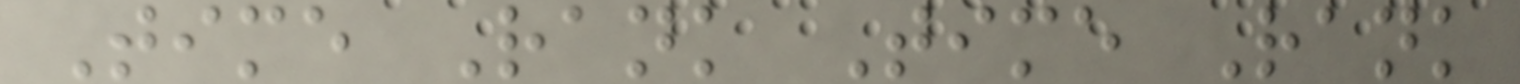Time Rank Time Rank
